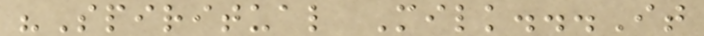"Spiritual Milk...It
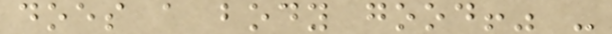does a body good!" -
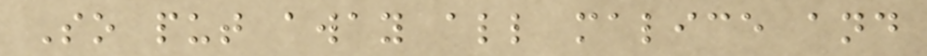So put away all malice and
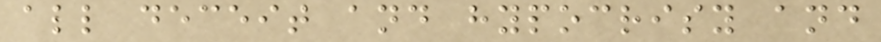all deceit and hypocrisy and
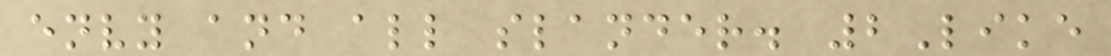envy and all slander. 2Like
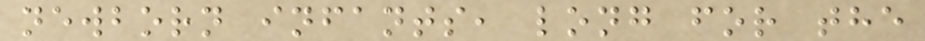newborn infants, long for the
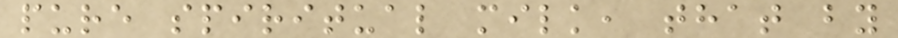pure spiritual milk, that by
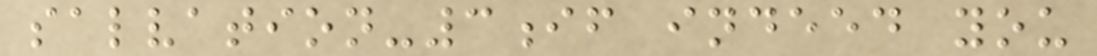salvation-3if indeed you
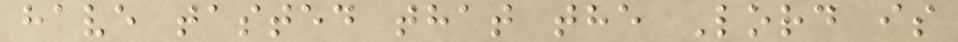have tasted that the Lord is
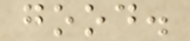good.
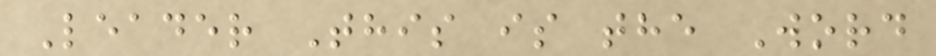Leader This is the Word
